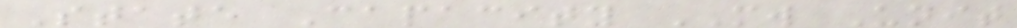State Capacity MW Unit
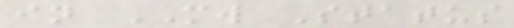in MW Status
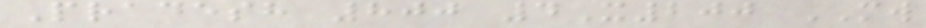Pradesh 800 4X200 MW
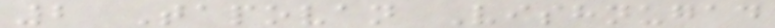2 Tapovan Vishnugad
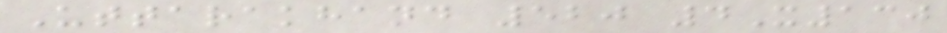Uttarakhand 520 4X130
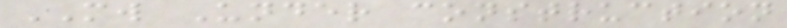MW Under construction
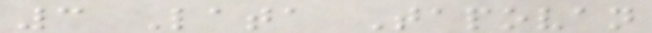3 Lata Tapovan
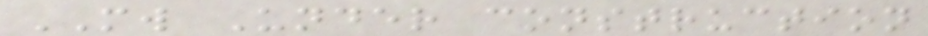MW Under construction
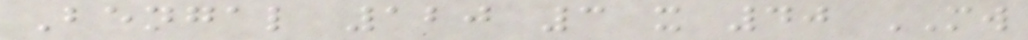Bengal 120 3 x 40 MW
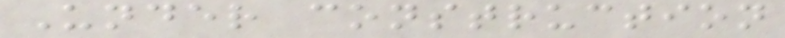Under construction
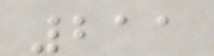211
